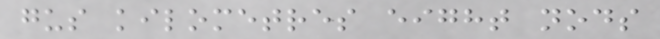gus kilometres eight nods
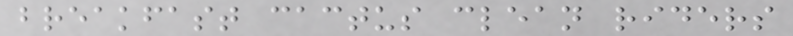breakfast cactus clean riders
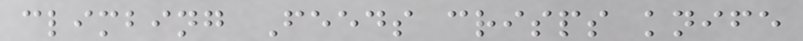climbing Feeds crisps knife
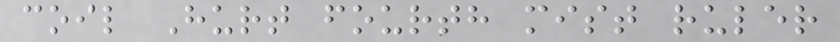coil Hurt fourth mist ruler
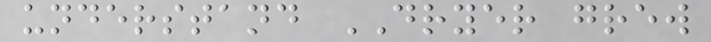understand DRYER grew
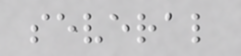several
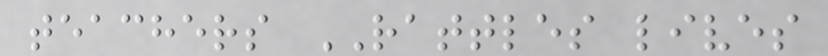teachers RATTLES lives
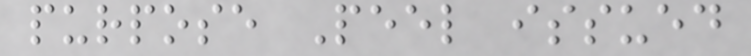purpose Peel issued
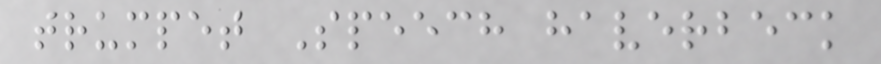trumpet Speech haverbeck
